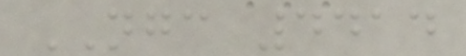NGC 4414
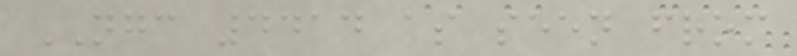NGC 4414 as seen from
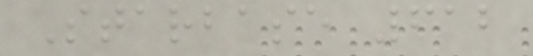Starbase 612
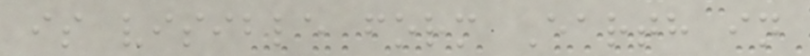is visible form Earth in
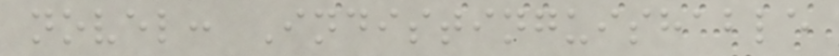novel: Indistinguishable
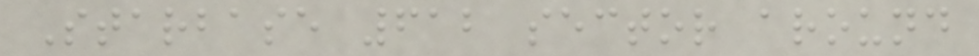Starbase 612 sector around
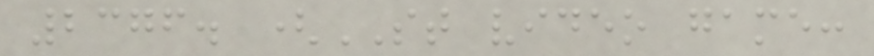2376. (ST video game:
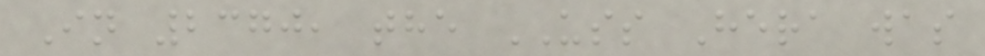In 2370, the USS Hera was
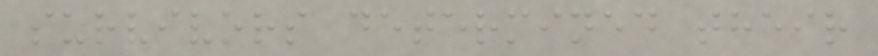survivors determined their
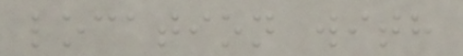location with
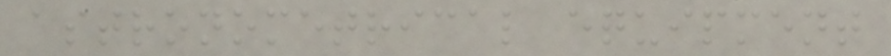astronometrical equipment
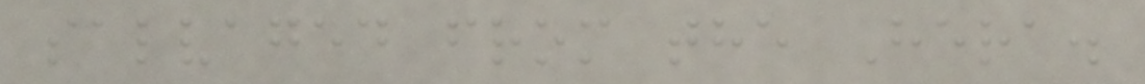salvaged from the Hera.
